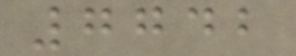7742
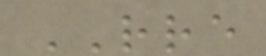RRE
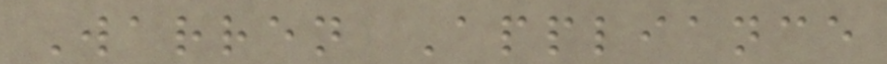Warren Appliance
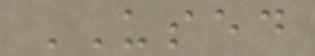USED
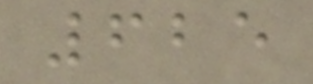625
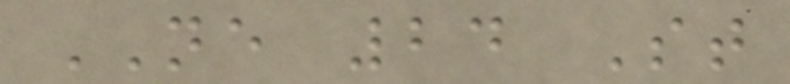NE 24 St
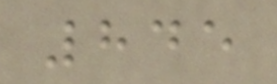845
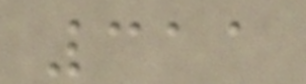311
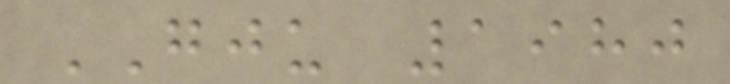GJU 1980
